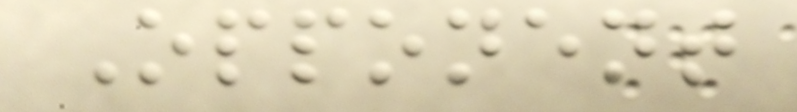Opponent
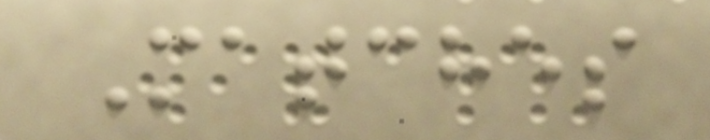Matches
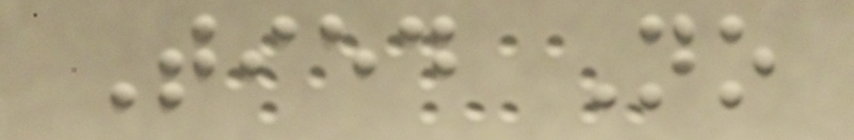Tied No
